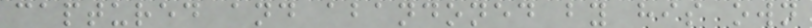captured and abandoned by his own
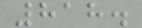818.
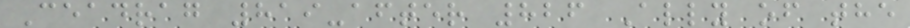Ceadrag 819-after 826 Ally of the
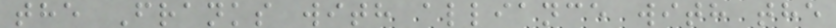the Franks with alliance with the
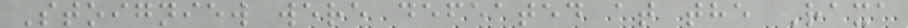Stoigniew were defeated at the Raxa
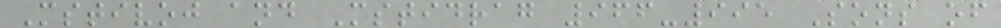Mstivoj and Mstidrag 966-995 Sons of
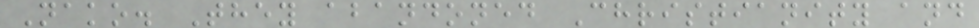Nako. They abandoned Christianity and
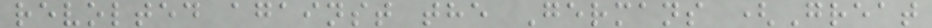revolted against the Germans (Great
